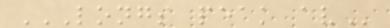LONGS PEAK AV
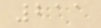211
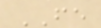FE
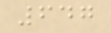647
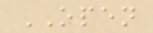OPEN
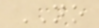NO
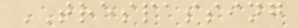TRESPASSING
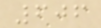606
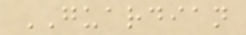GUARDIAN
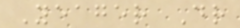Yeager Dr
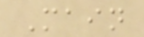Main
